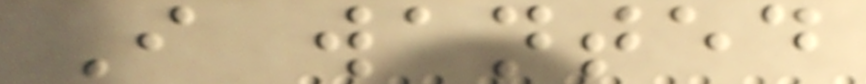I wanted
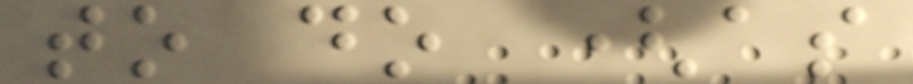to do (as
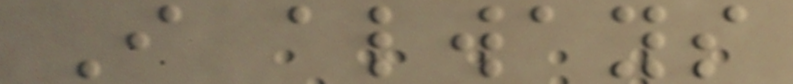I always
